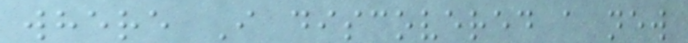where I discovered a new
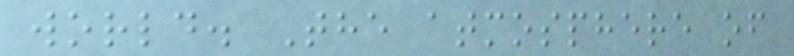world. The atmosphere of
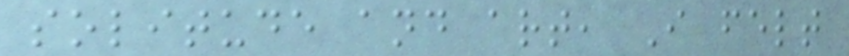solitude and art, I felt
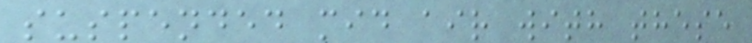suspended mid air with these
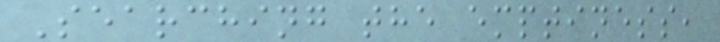Searching the emptiness,
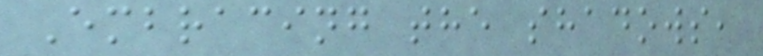Embracing the shadows,
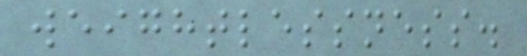weightlessness.
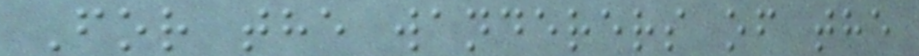For the wanderers of the
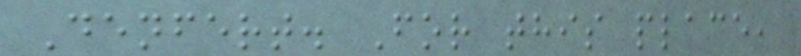Denfert. For this place,
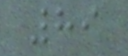89
